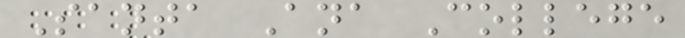Santa Ana College
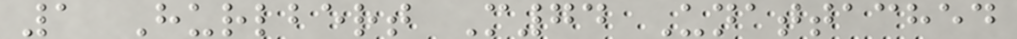1 Hurlbert M74 Unattached
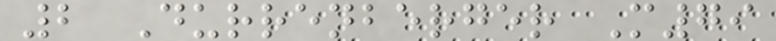2 Durrenberger M79
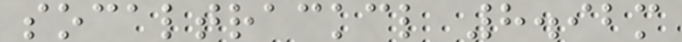socaltrackcl 8.92m
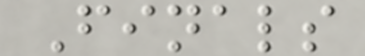Finals
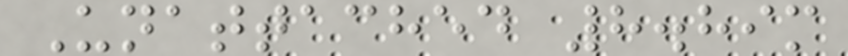Unattached 8.89m
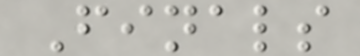Finals
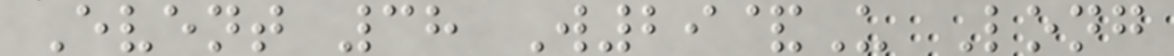Event 38 W29&U Long
